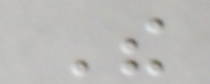The
